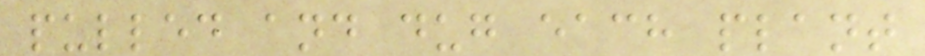pulled and dug each plant
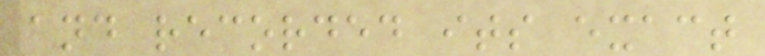and recorded its exact
